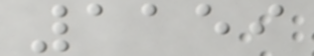1159
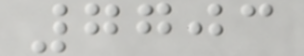7703
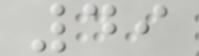49
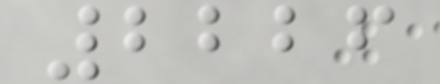2226
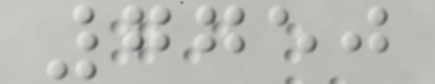7750
